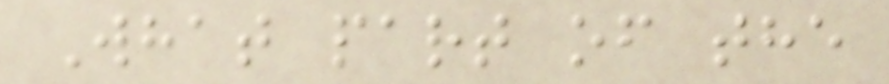What part of the
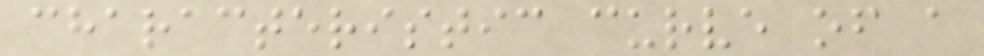characteristic curve of a
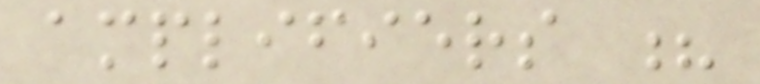amplifiers ?
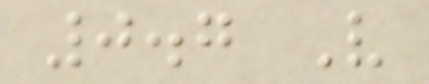0.7 V
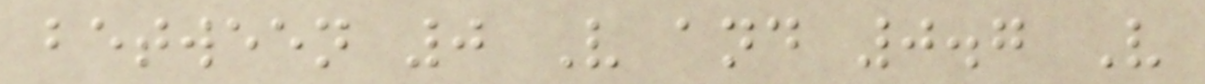between 0 V and 0.7 V
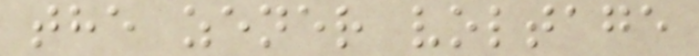the zener voltage
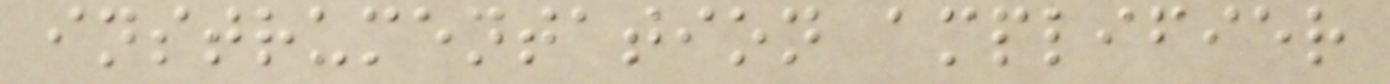instrumentation amplifier
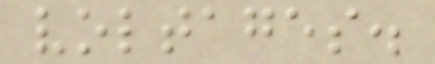voltages.
